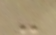-
